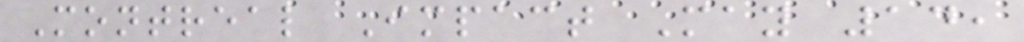Montreal Impact May 14,
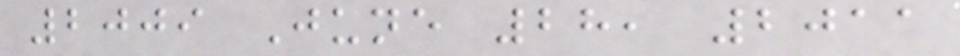2009 June 28, 2011
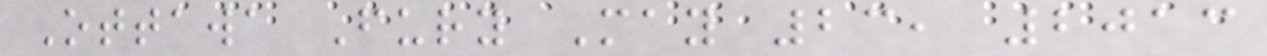Ottawa Fury May 23, 2013
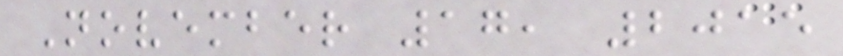November 17, 2015
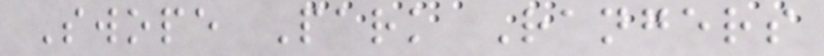Swope Park Rangers
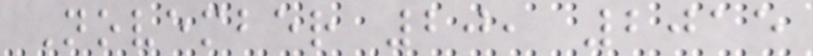November 20, 2015
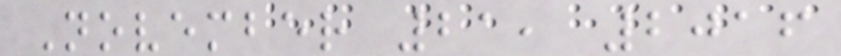November 21, 2016
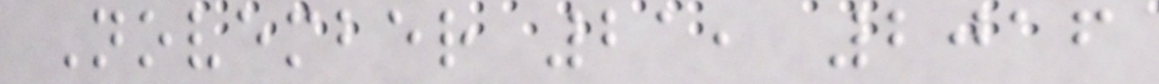November 21, 2016
